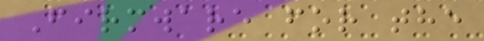Firmware for the
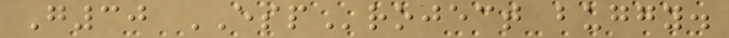G30 ESProject buggy.
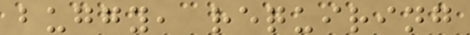buggy, requiring
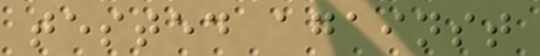tested against
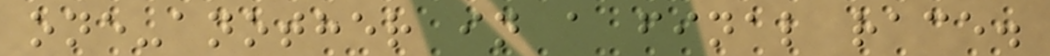one-another in a final race.
